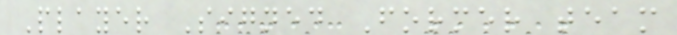Player Signed Former team
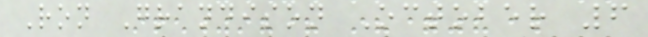Ron Grandison October 6
